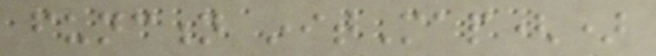function initMap()
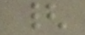{
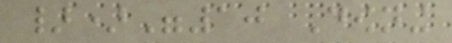})"10 Downing
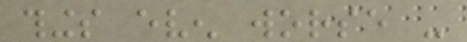things even worse -
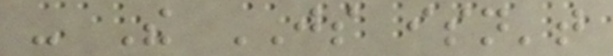- The JS isn't
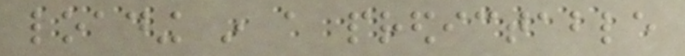loading in a predictable
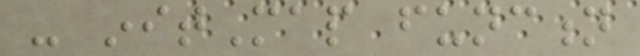- initMap function
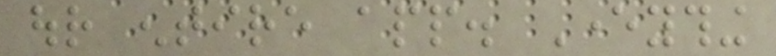our entire app. Everything
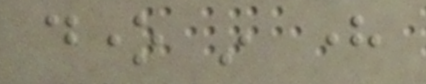done in here
